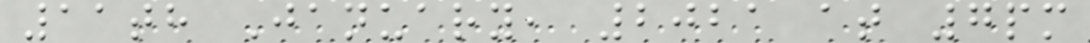11th January, 2021 at 7pm
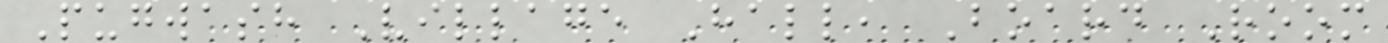Pugwash Village Hall, Board Room
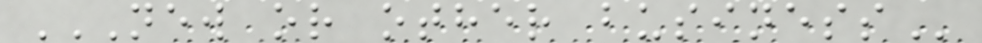NEW OR OTHER BUSINESS
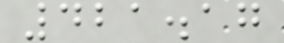421.17
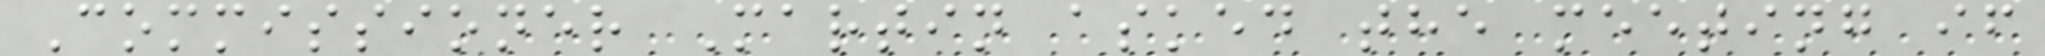Commissioner Martin asked the meeting if
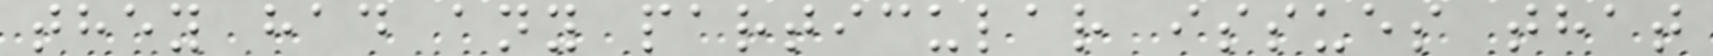they had any particular issues that
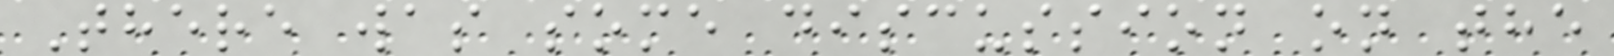There was some discussion on the
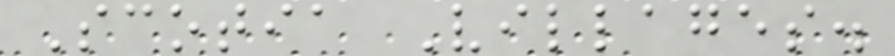Scotia Villages.
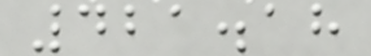421.18
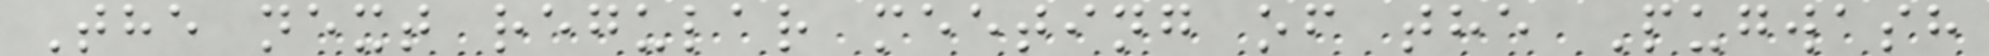The next regular meeting of the Pugwash
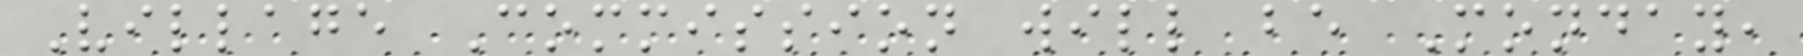Village Commission will be Monday,
